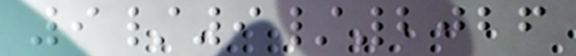9/9/2026
